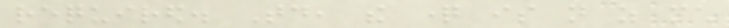required. Today, the question is not as much
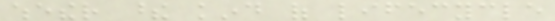whether these kind of lifecycle
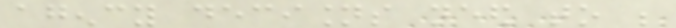agency decisions need to be
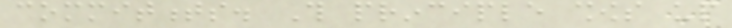commitments. This principle shows up
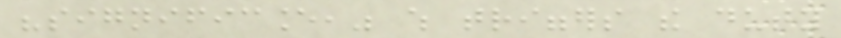"significance," which triggers the duty
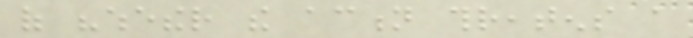of "whether the action threatens a
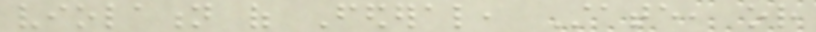violation of Federal, State, or
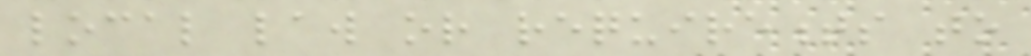local law or requirements to
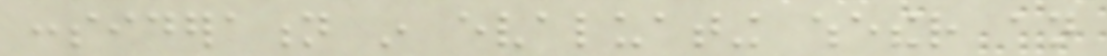consideration in evaluating whether an
